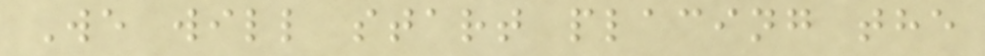We will start placing the
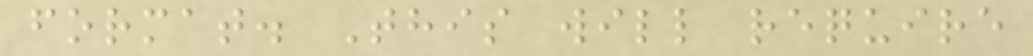format. This will require
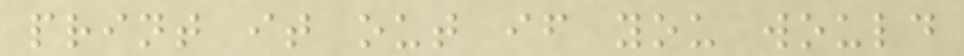print it out if you would
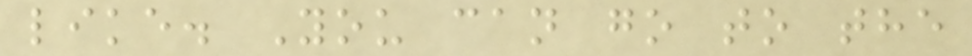like. You can go to the
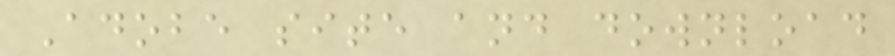Adobe site and download
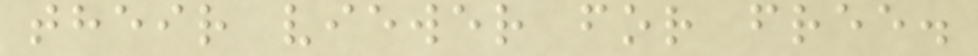their viewer for free.
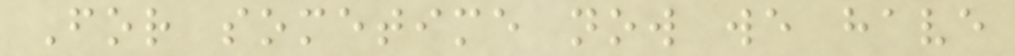For sometime now we have
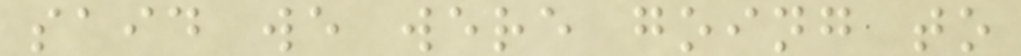said we were going to
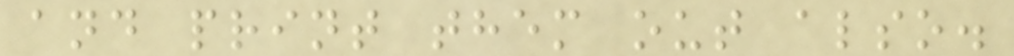and print them out also.
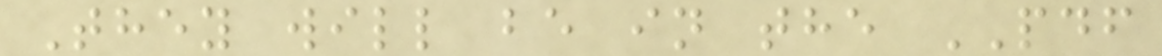They will be in the PDF
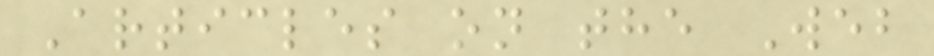Articles on the Web
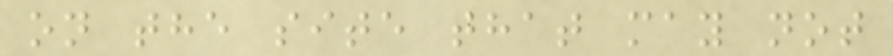on the site that may not
